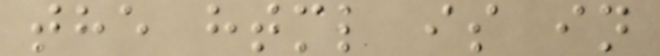the html is in
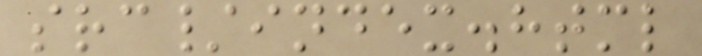src/index.html
